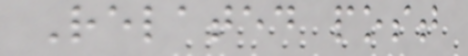Related post
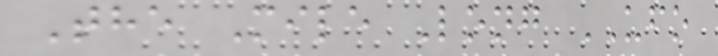The Mile Long UFO
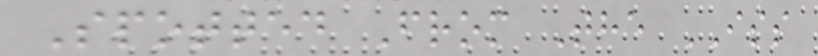Spotted From The ISS
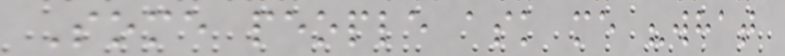Some people ask me "what
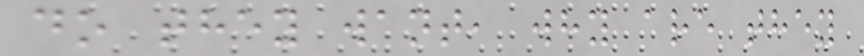do they want, why are they
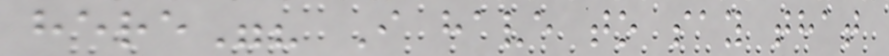here"? I have to say that
